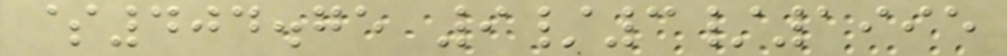$404.75 9/3/1995
